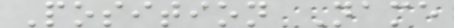Position Name
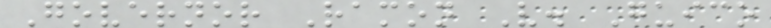Governor Ramon V. Guico
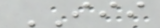III
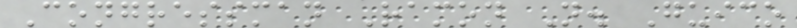Congressman Ramon N. Guico
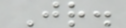Jr.
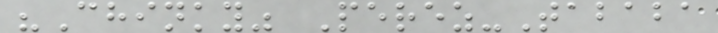"Chinky" Perez-Tababa
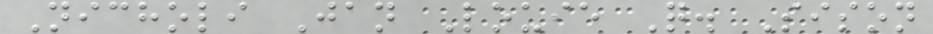Nicholi Jan Louie Q. Sison
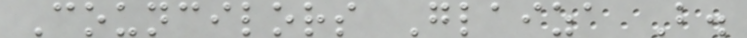Councilors Glaiza B.
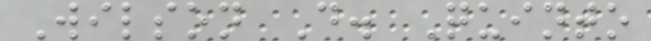Wilson D. Quinto
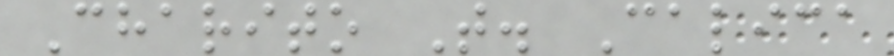Charito T. Calica
